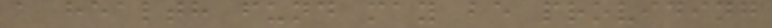a health fund may be providing
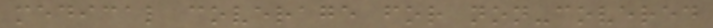medical coverage for non-covered
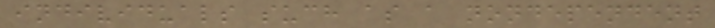individuals such as a nondependent
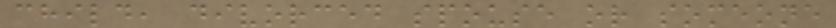child, divorced spouse or someone
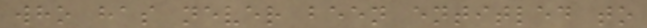who has never been entitled to
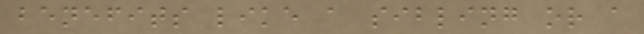benefits like a sibling or a
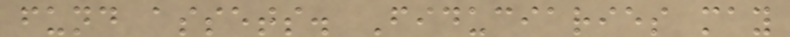fund assets. Fiduciaries may
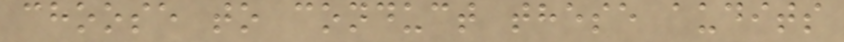choose to conduct these audits
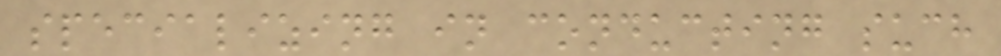specializing in conducting such
